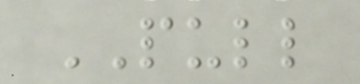PULL
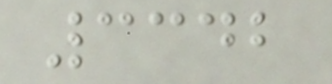3342
